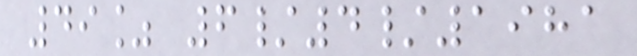49% 6/4/1981
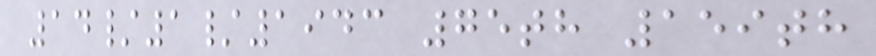14/1/1943 75th 159th
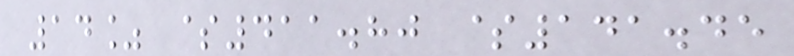14% $411.80 $141.45
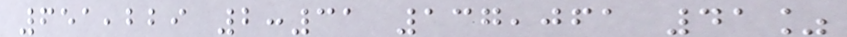651,229 2:31 137,061 41%
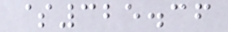$325.36
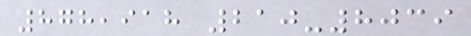878,918 210-8039
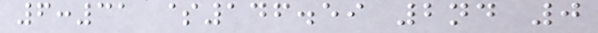6:31 $146.59 2nd 0
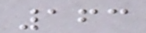163
